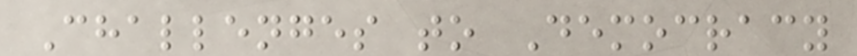Challenges to Democracy
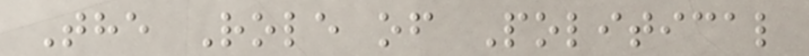The Role of Political
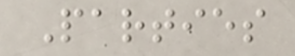Parties
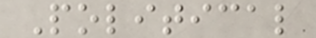Political
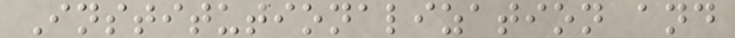Institutionalization and
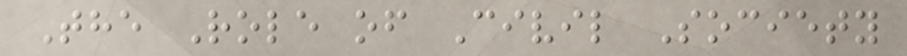The Role of Civil Society
